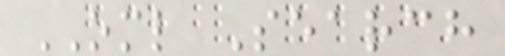OML Search
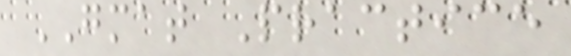GMAT Practice
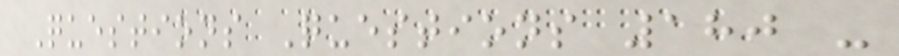Questions Questions 180 -
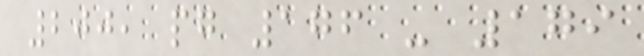200, pg 176 - 179
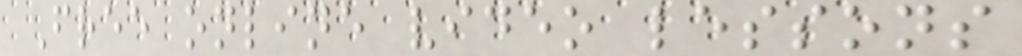Free online video lessons
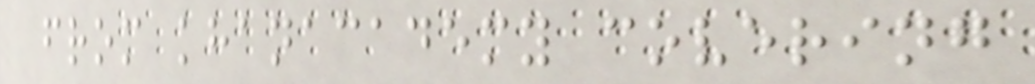from khanacademy covering
